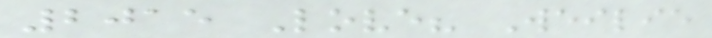2015 Love? Weilie
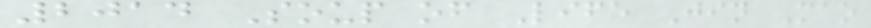2014 Soup of Life Jin Mao
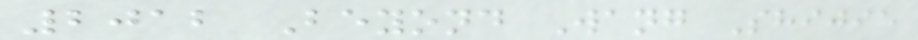2012 Beyond Wang Shijie
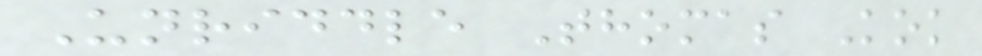Unriddle Thomas Kok
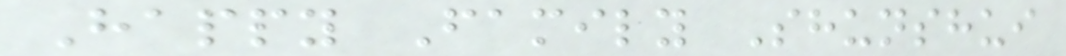Happy Family Shunshui
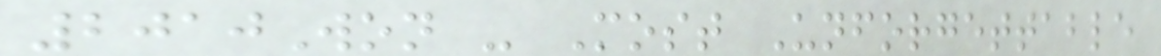2010Won - Most Unforgettable
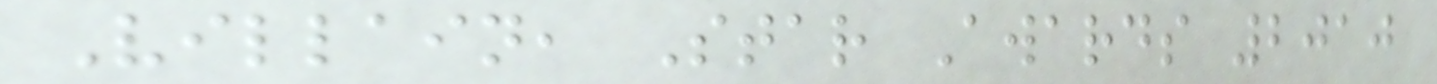Villain, Star Awards 2010
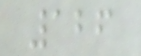126
